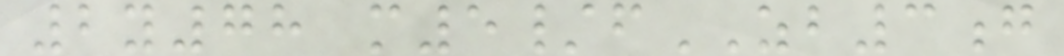2y78 m5/fZB3g
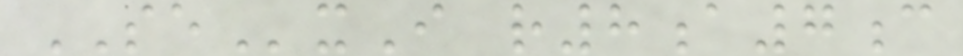SExI r8a7c
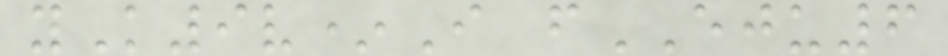yK9v*I fEJU6
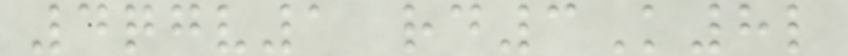4qgv1 rd3K8l
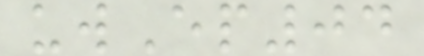uwEp04
